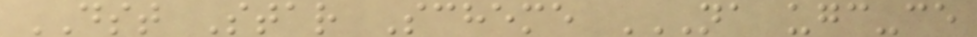DST Star Scheme NA UGC-CE
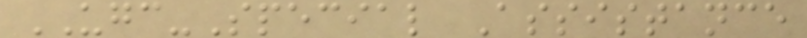UGC-Special Assistance
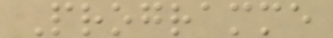Programme
